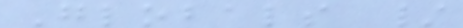Globals /
